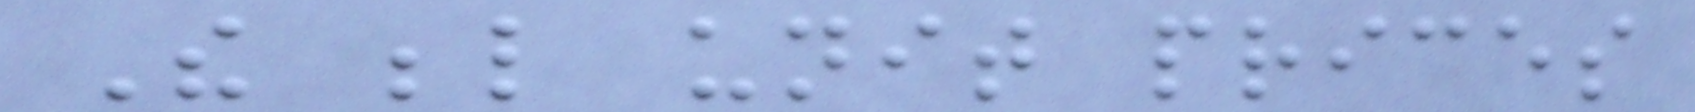The below unit prices
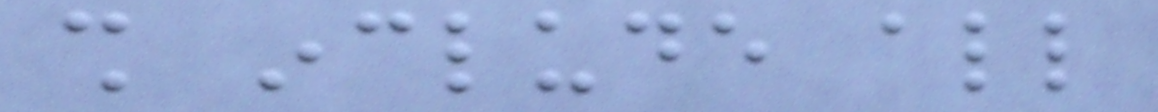shall include all
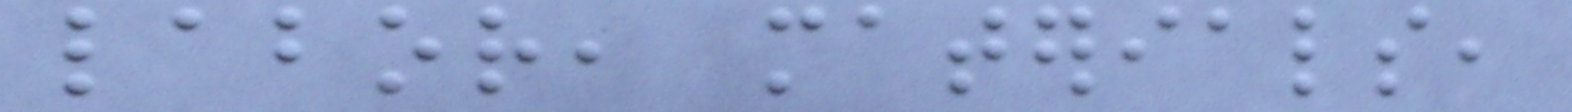labor, materials,
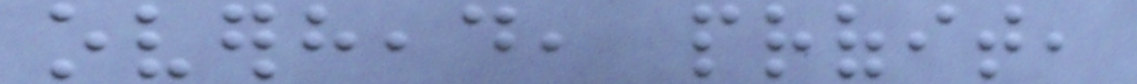overhead, profit,
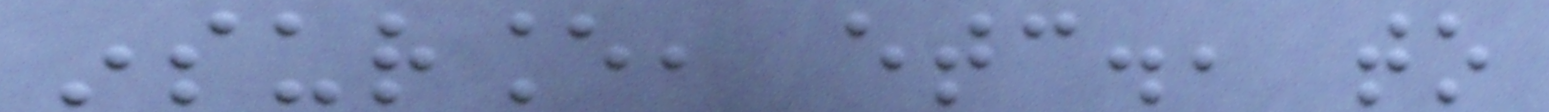insurance, etc., to
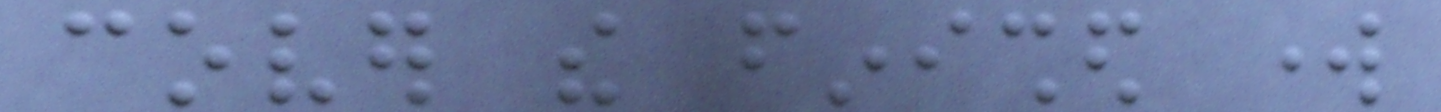cover the finished work
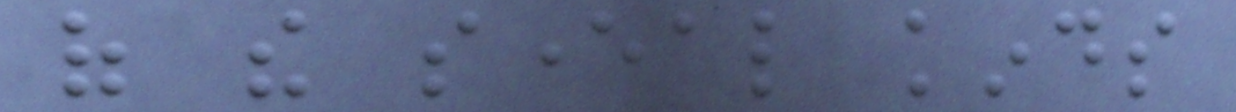of the several kinds
